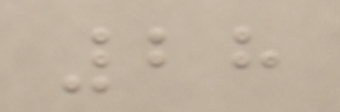28
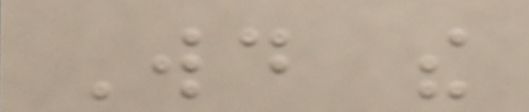Would the
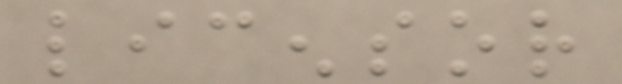licensor
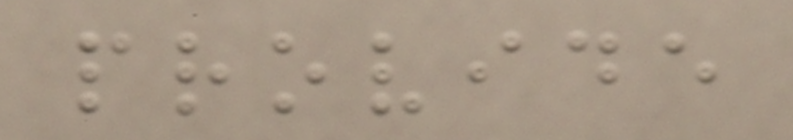provide
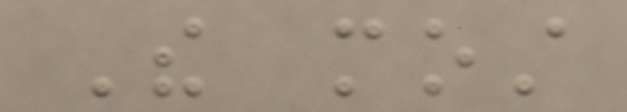The most
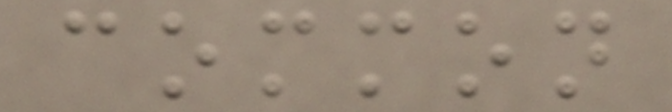common
